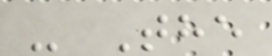- The
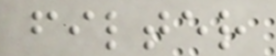filter
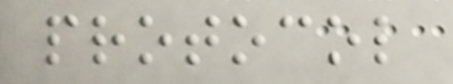protocol
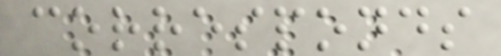corresponds
